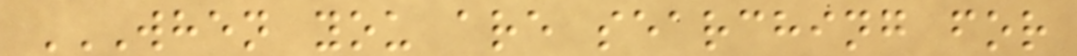WHEN YOU ARE SEARCHING FOR
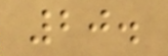20.
